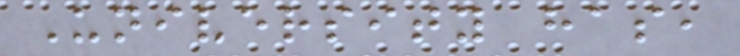University has,
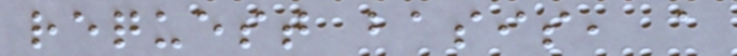request basis, a
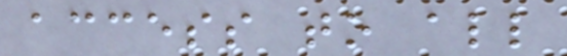access to all
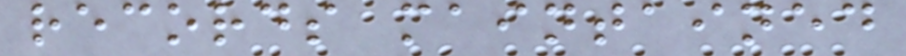records maintained
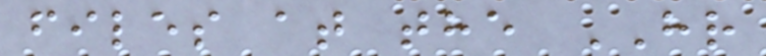files at the HR
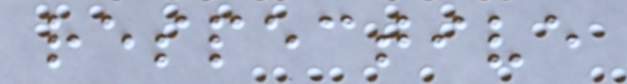respective
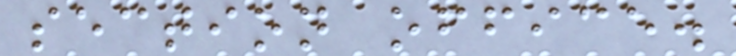section office.
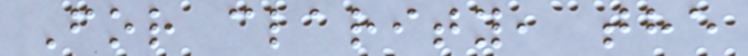For clarity, the
